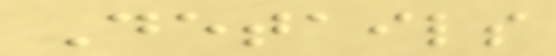Details
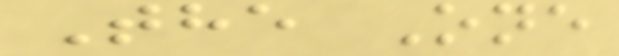The One
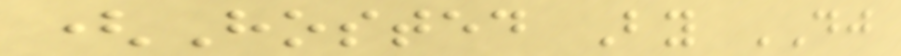(Hosted By DJ
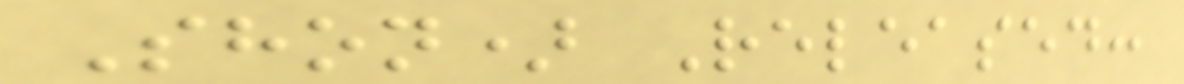Shon) Released:
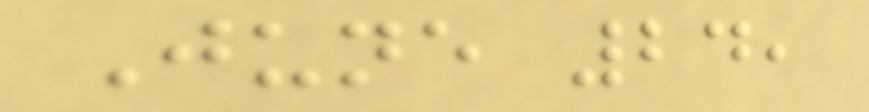June 24,
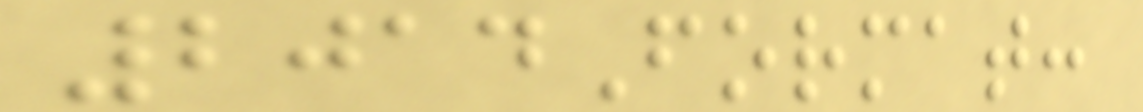2014Format:
